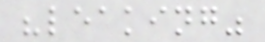"leaking"
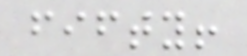fifty!
